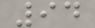94
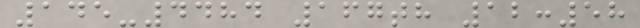145-4484 167th 12:58
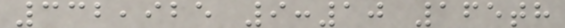332,925 9:10 165th
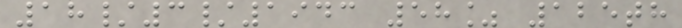18/3/1943 58% 125th
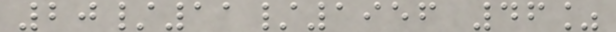20/11/1956 46%
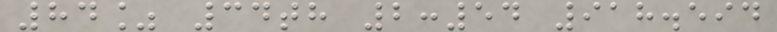84% 34th 2:54 918.594
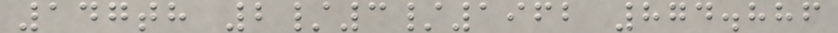147th 2/3/1962 874.886
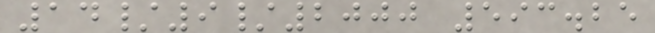14/9/2000 593.25
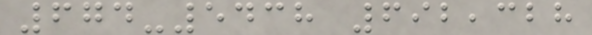674-5438 692,328
